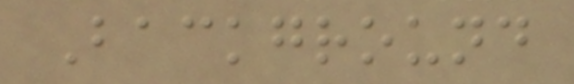Background
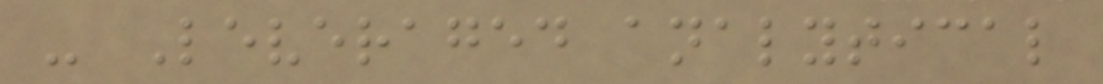- Leveraged analytical
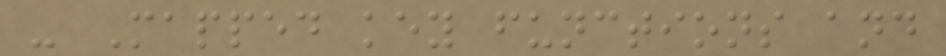- Mapped key functions and
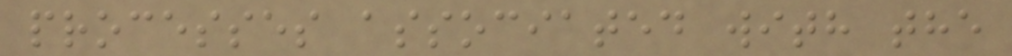processes associated with the
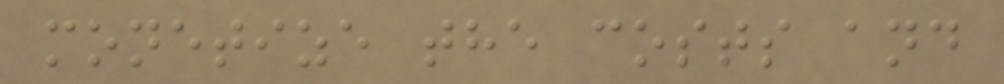monetize the costs and
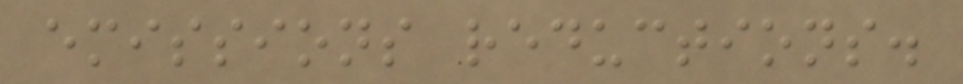emissions reductions.
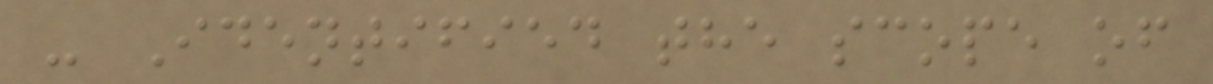- Identified the scope of
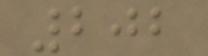202
